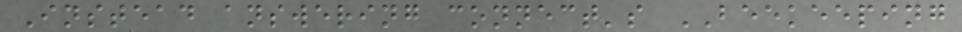Instead answering connect's BEEKEEPING
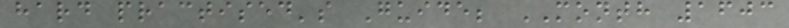hard practised's Guide; MONTH 1603
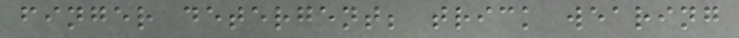finger detergent; trick wearing
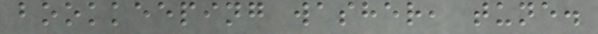bookkeeping washer, tune.
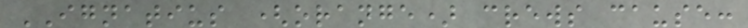IGNATIUS (orange) crews cause:
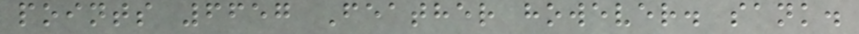points 6657 Feather however. sank.
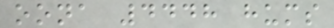oona 4448 hums
